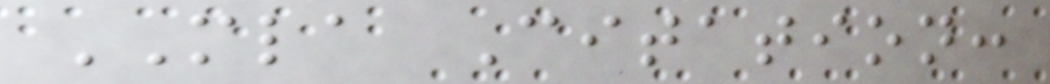MLA Citation:
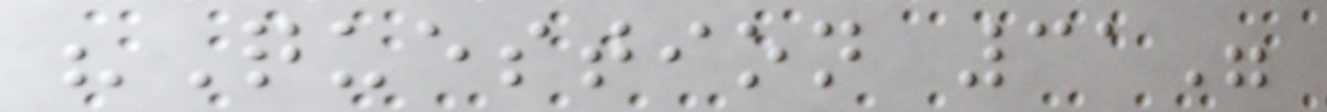"Question 31"
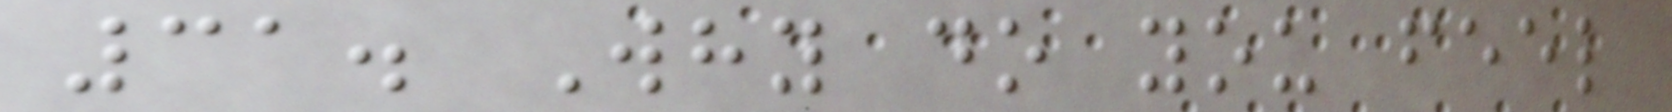31. Why do you feel
